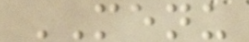MENU
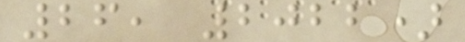26, 2022)
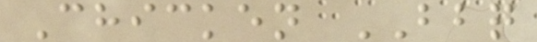Chicken BBQ
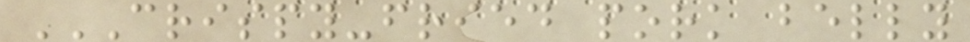CRISPY-FRIED PORK BELLY
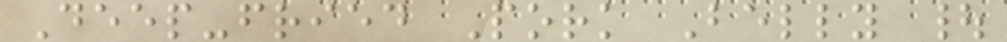Deep-fried Pork Belly |
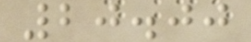20.00
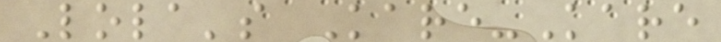Lola's Kare-Kare
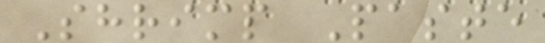Shrimp Paste
